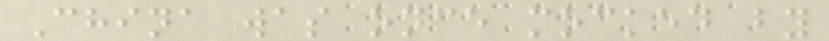China was once mocked by
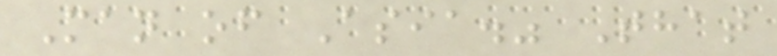Man of Asia." That
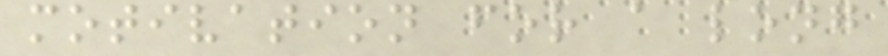motivation for a long
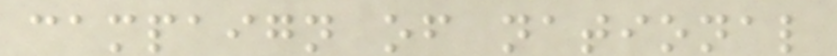campaign of national
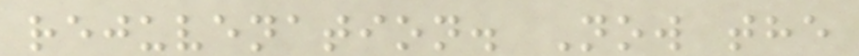rejuvenation. Now the
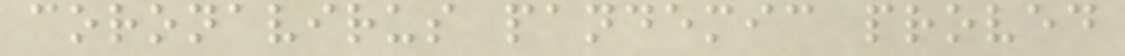coronavirus pandemic proved
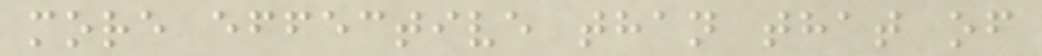more effective than that of
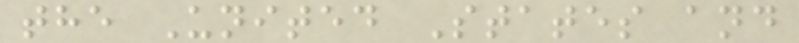the United States and
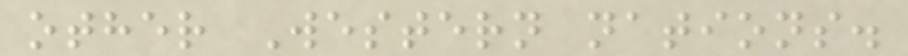other Western nations.
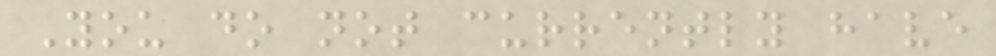You do not currently have
